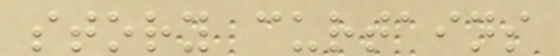story curtains
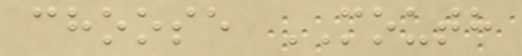choose MOUTH
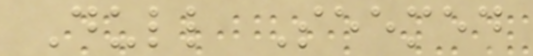Dull Seemed
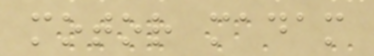motor madam
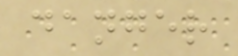danger
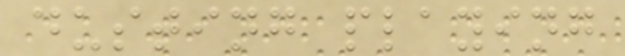dusting playing
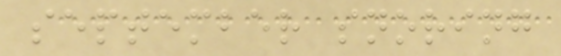september snoring
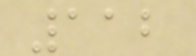112
